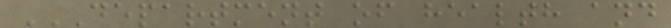DEPARTMENT OF HEALTH AND
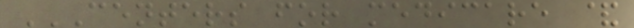CENTERS FOR MEDICARE &
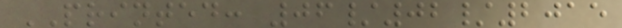PRINTED: 06/02/2015
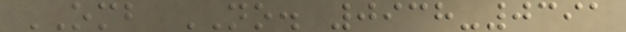OMB NO. 0938-0391
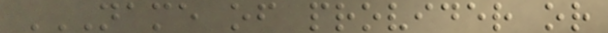NAME OF PROVIDER OR
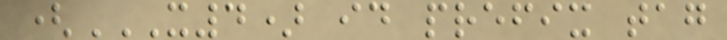(X4) ID PREFIX TAG
